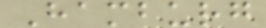Hamburg
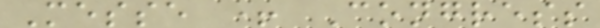Messe + Congress
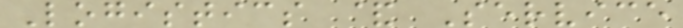Logistics & Service
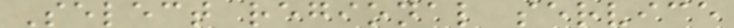Select regional service
